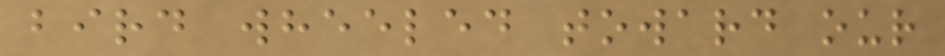bird wheeled toward our
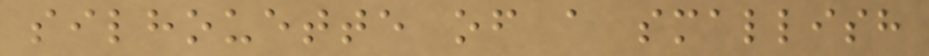silhouette of a smallish
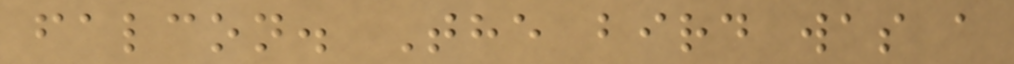falcon. The bird was a
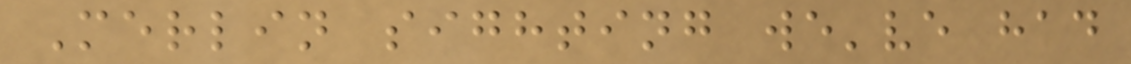Merlin sighting we've had
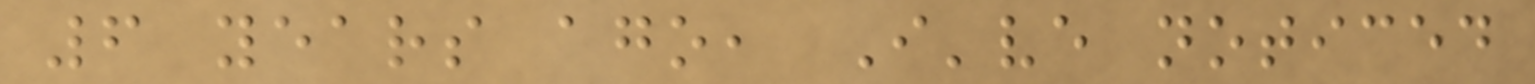6 years ago, I've noticed
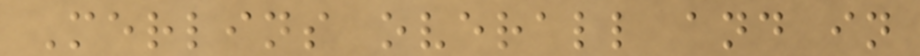Merlins overall and in
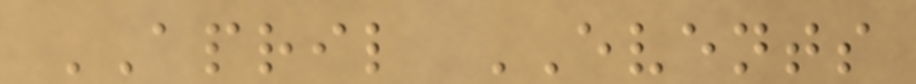APRIL EVENTS
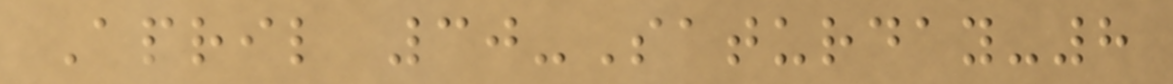April 30-Saturday-8
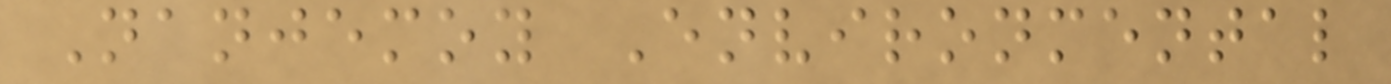Nanjemoy Environmental
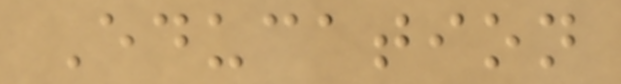Education
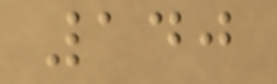140
